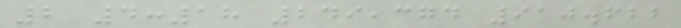2 4:18 249,374 910.622
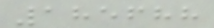185688
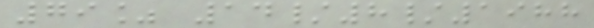79% 14/8/1988
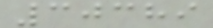30389
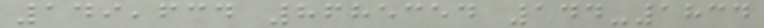149,634 8685354 144-1834
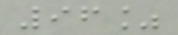96%
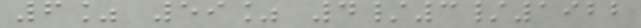6% 59% 4/3/1922
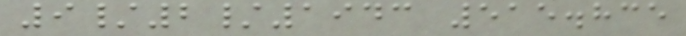9/2/1943 515.835
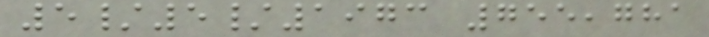5/5/1973 755,781
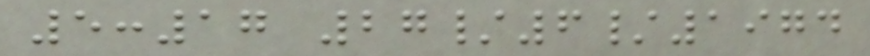5:17 27/6/1974
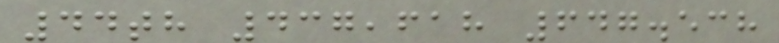44th 437,618 647.538
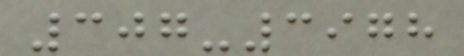307-3978
